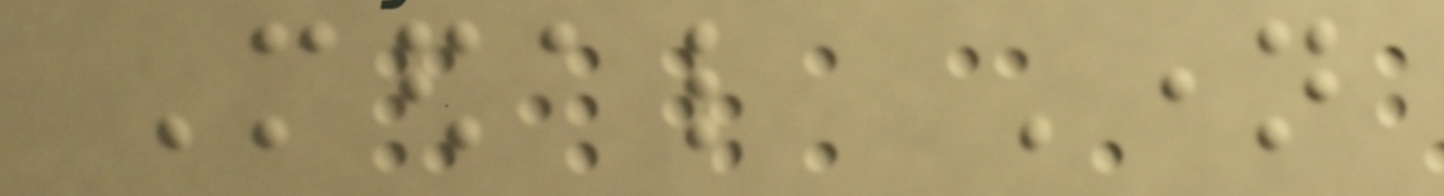Medal Name
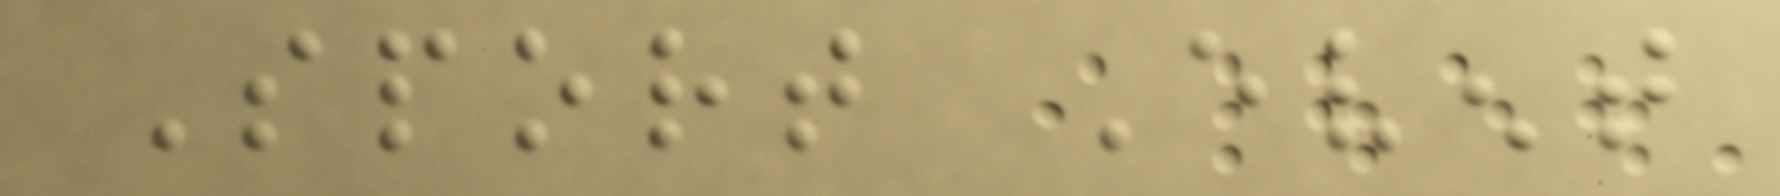Sport Event
